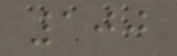100
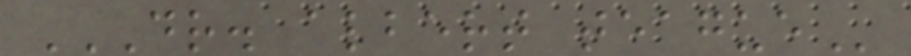DR. ALBERT TEAGUE
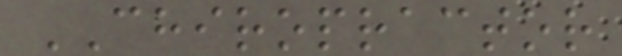CHIROPRACTOR
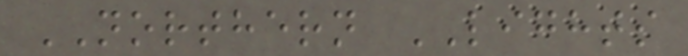NORTHERN LIGHTS
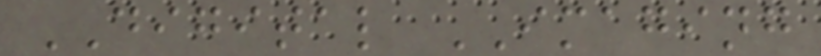DIGITAL IMAGING
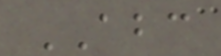ABC
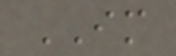IM
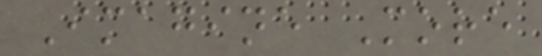Imagine More
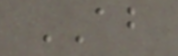AB
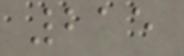215
